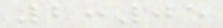2:05
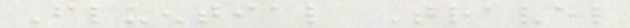Fluential Travel
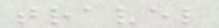travel
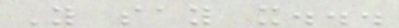You say it...
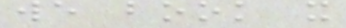we book it
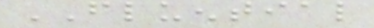FLUENTIAL
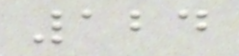124
